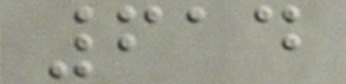614
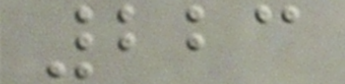223
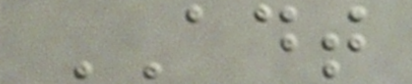ADT
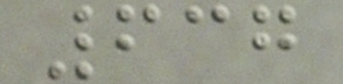637
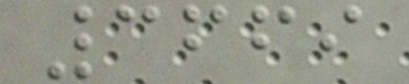3669
